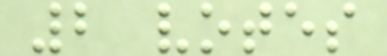2 votes
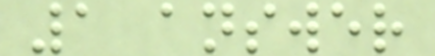1 answer
